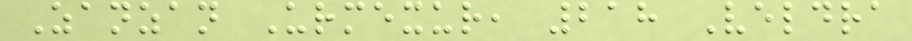Zanzan Urmexur, 218 Veldra
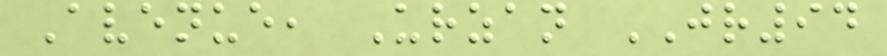Avenue, Urzan JR94
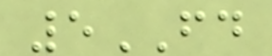5FD
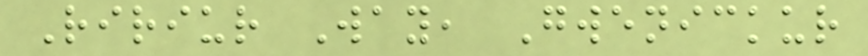Ririur Way, Gwenickur
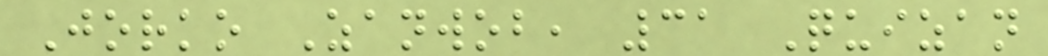Jorko Zanwob, 31 Quizan
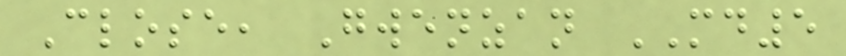Close, Gwenzan MD5
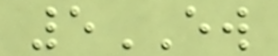5EW
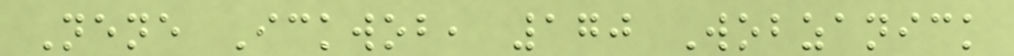Nene Ickwob, 170 Wobzanick
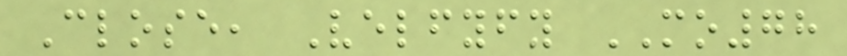Close, Velfyfy MO78
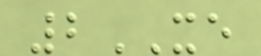2XE
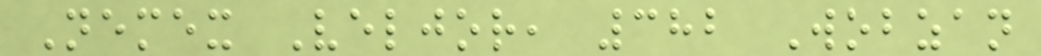Nemex Veljor, 382 Wobzan
